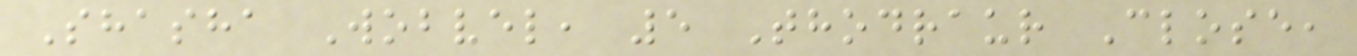Shasha Wobvel, 5 Thodraur Close,
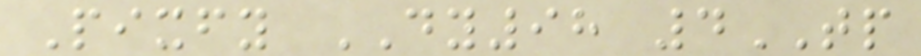Pixfy DY98 4TP
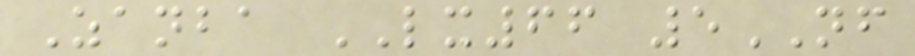Zanba LX66 5NF
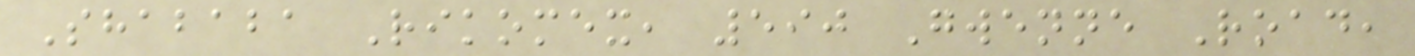Shababa Rikomex, 590 Gwenne Road,
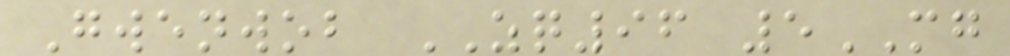Gwenwob ZQ96 5MG
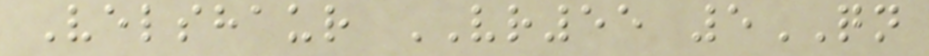Velshaur VR55 5QN
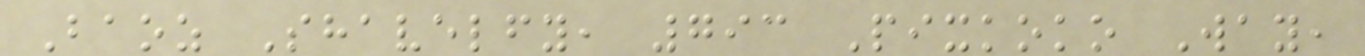Baoz Shavelfy, 793 Pixkoko Way,
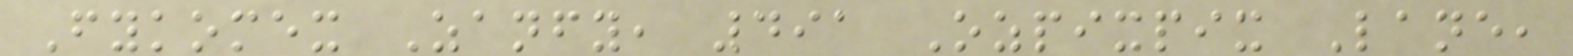Fykomex Zanfy, 491 Ozpixpix Lane,
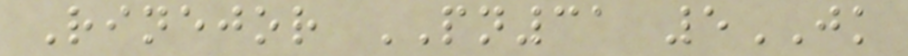Rinejor PN31 5JK
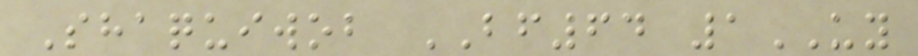Shaquiwob BF64 1UY
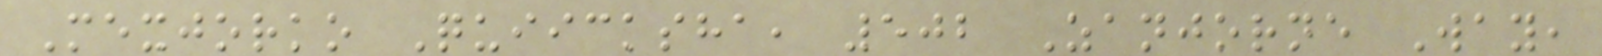Mexjorko Quiicksha, 502 Zanjorne Way,
